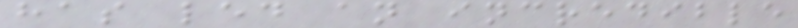has led an incredible
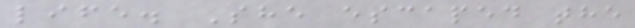life. She escaped the
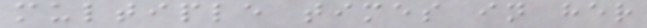multiple times in her
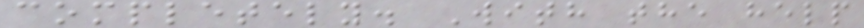completely. With the help
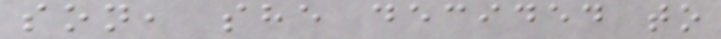son, she decided to
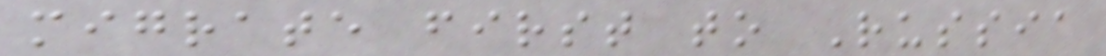migrate first to Russia
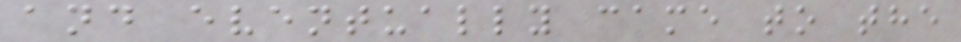and eventually came to the
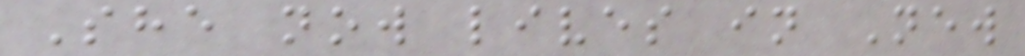She now lives in New
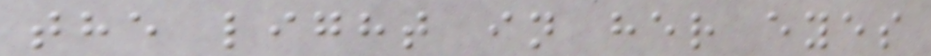the light in her eyes
